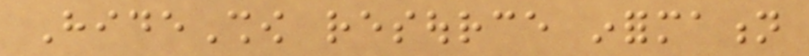HideShow resource information
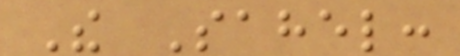The Sahel:
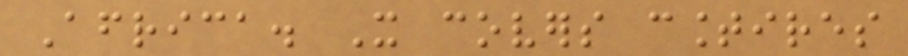Africa. It covers countires
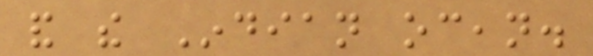and the Indian ocean.
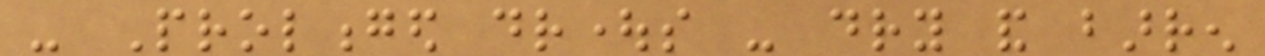- Prolonged droughts - dry and barren
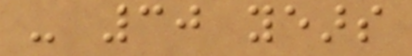- 30 years
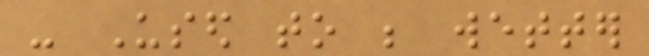- Used to be wetter
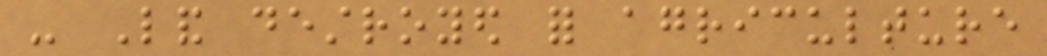- Land destroyed for agriculture
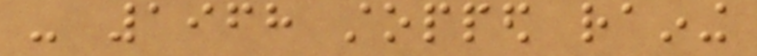- 1968 stopped raining
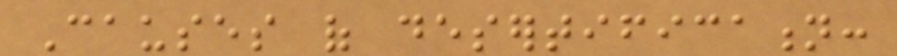Causes of desertification:
